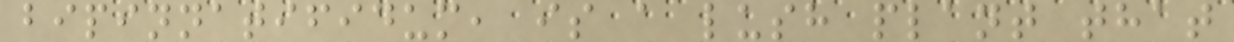bipinnatifidum, is a lush plant that
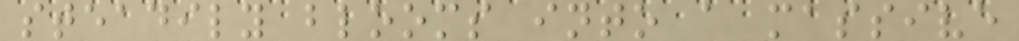steadily blooms into a massive
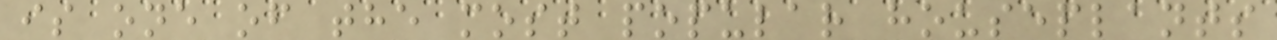is one of the most popular houseplants
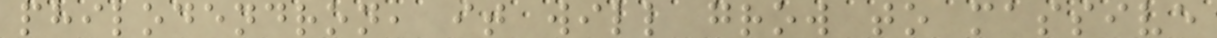philodendron, it will grow to massive
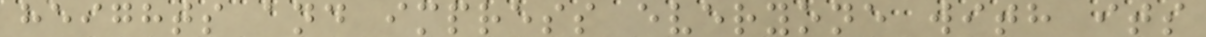heights and impress everyone with its
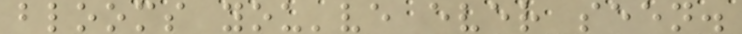blooms you've ever seen.
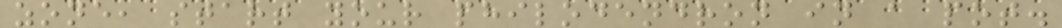zone, start your philodendron in a pot.
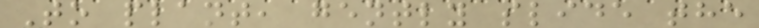To plant, gently slide the
